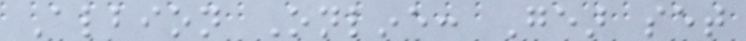Albion Online: Gear set
